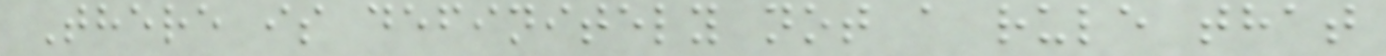There is definitely not a rule that
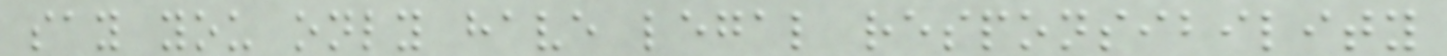say you only have legal responsibility
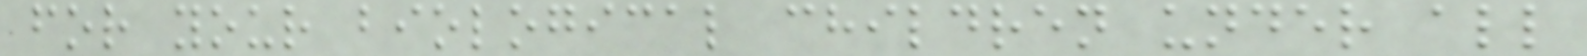for your biological children under all
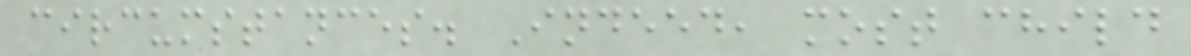circumstances. Indeed, most child
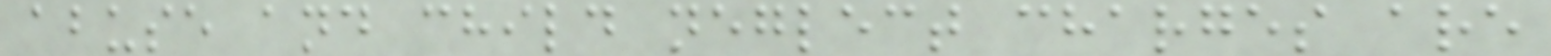abuse and child neglect charges are
